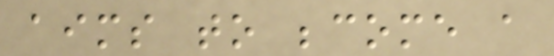aims to become a
